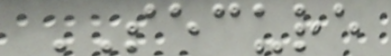SECURE
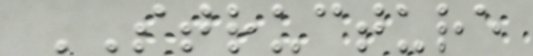STRUCTURE
